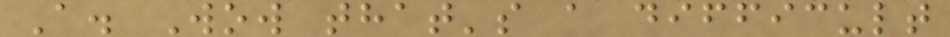A. Wow that's a difficult
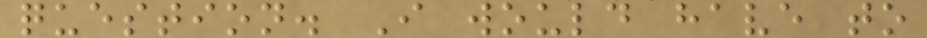question. I would have to
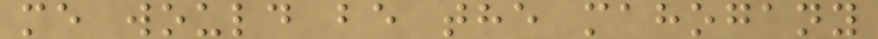me would be the mahogany
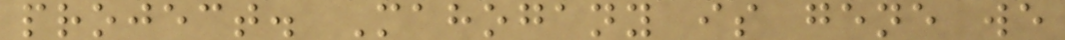project. Mahogany is gene we
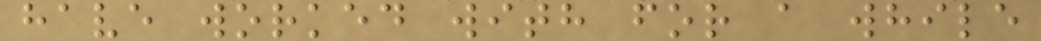have worked with for a while
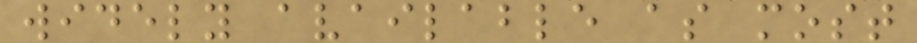widely available as most
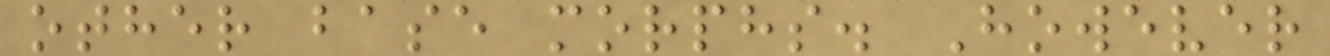other base morphs. However
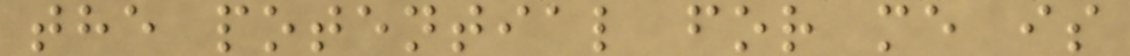the potential for me is
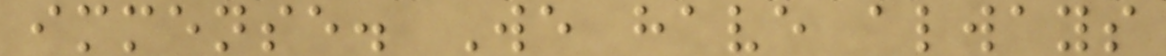immense. We have always
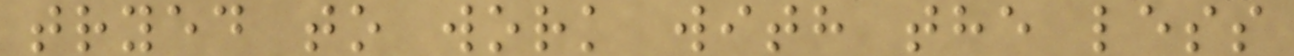tryed to work with the less
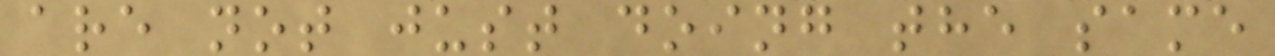are not just doing the same
